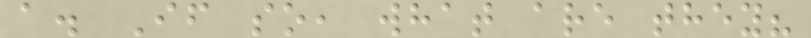a. If so, what are they?
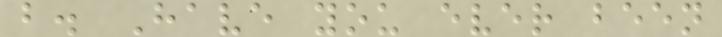b. Have you ever been
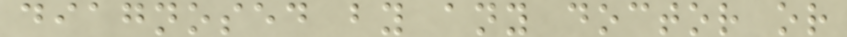diagnosed by any doctor or
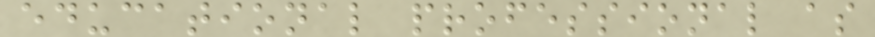educational professional as
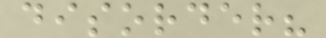disorder?
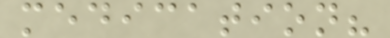medication?
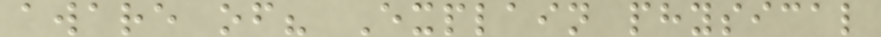aware of? Explain physical
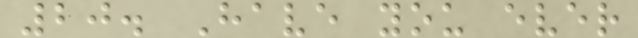20. Have you ever
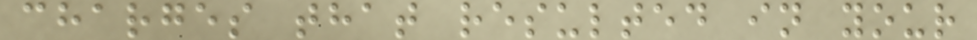charges that resulted in your
